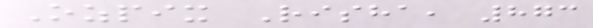Ozpix Risha, 873
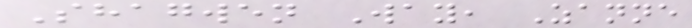Shagwen Way, Zanne
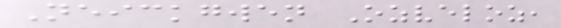Neickgwen Ozveloz,
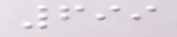699
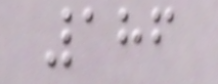186
